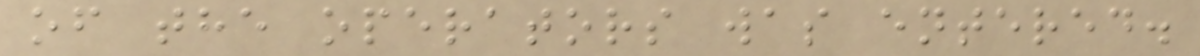of the operators was entered.
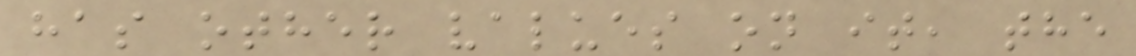has other values on it, the
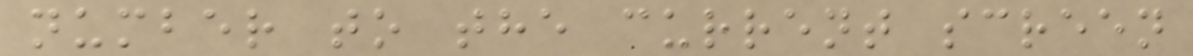number to the current screen
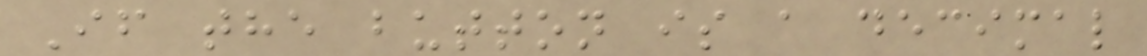If the button is a decimal
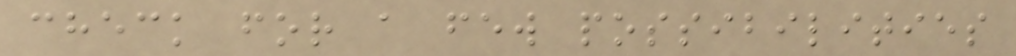check for a few possibilities
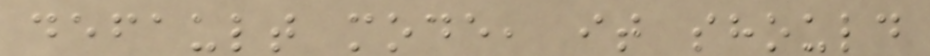default mode, it should
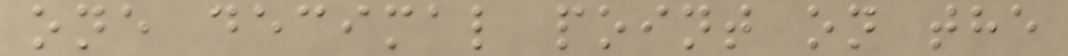one decimal point on the
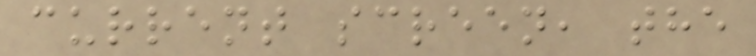current screen, the
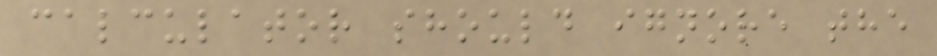calculator should ignore the
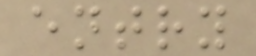entry
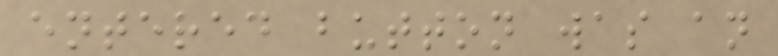entered button was an
